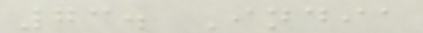73. India
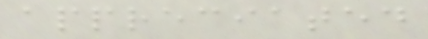appreciated
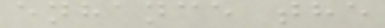enhance the
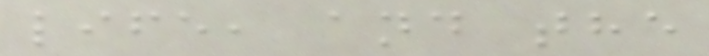life, and the
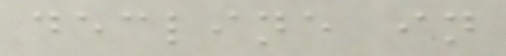decline in
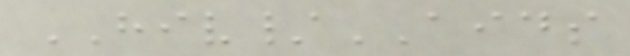HIV/AIDS
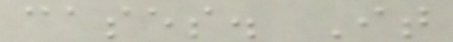cases. It
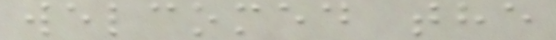welcomed the
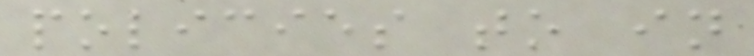policies to in
